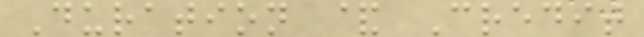Duration & Credit
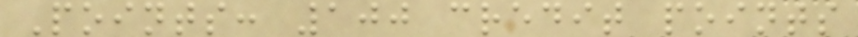Points: 100 credit points
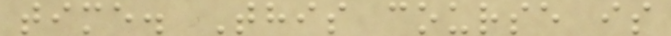time. This course is
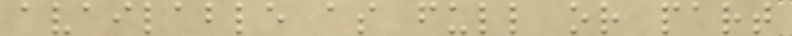available as full or part
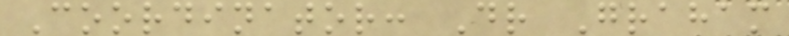Coordinator: Dr Graham
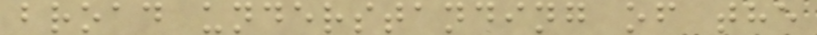broad understanding of the
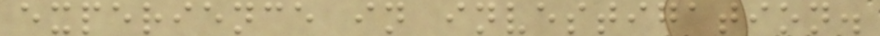experience in investigation.
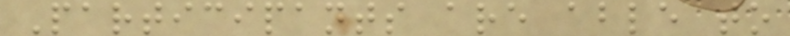Participants are able to
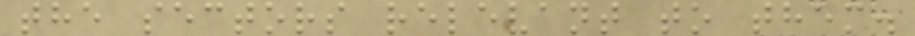the sectors relevant to them.
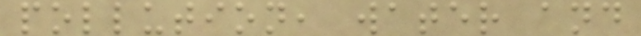pollution, water and
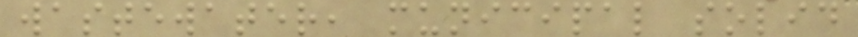wastewater, municipal solid
